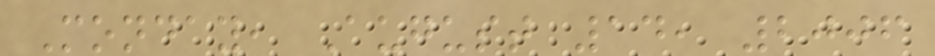Monday, August 14, 2006
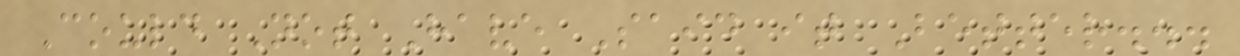Could Not Have Said it Better...
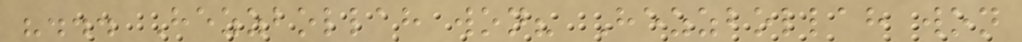"... Hezzbollah won? Hezzbollah won
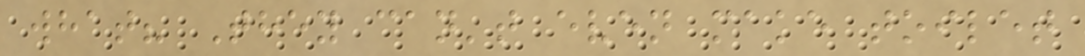what? They can't even make toilet
